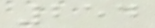254
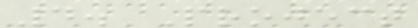4. Project
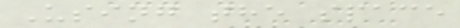Using the space
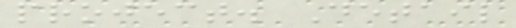project. Detail
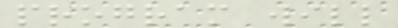program will
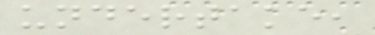undertake,
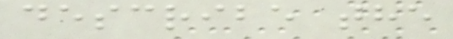describe the
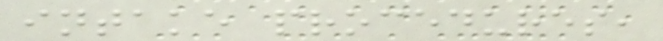intake procedures,
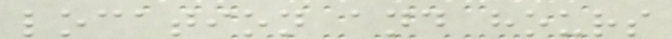location and hours
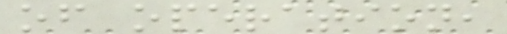of operation,
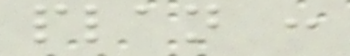plan :
